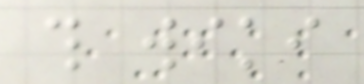this wiki
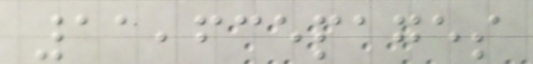11,635pages
